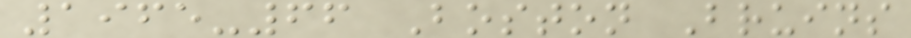1965-66 Boston Bruins
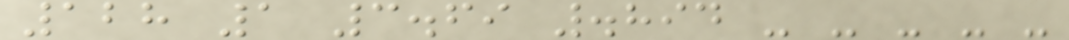128 1 3.69 .894 - - - - -
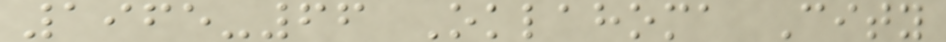1965-66 Oklahoma City
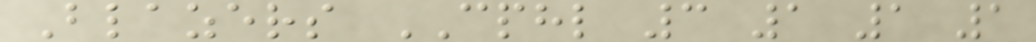Blazers CPHL 3 1 1 1
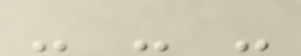- - -
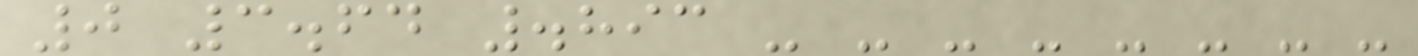0 3.64 .893 - - - - - - - -
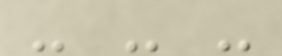- - -
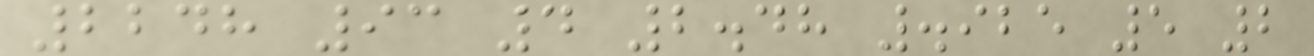2248 93 4 2.48 .925 5 2
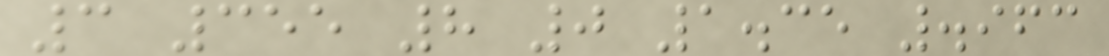3 355 8 0 1.35 .963
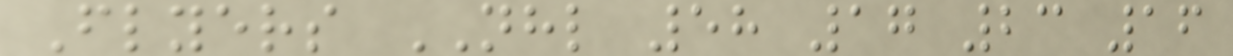Flyers NHL 58 17 23 16
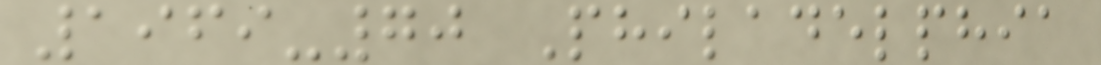1969-70 Philadelphia
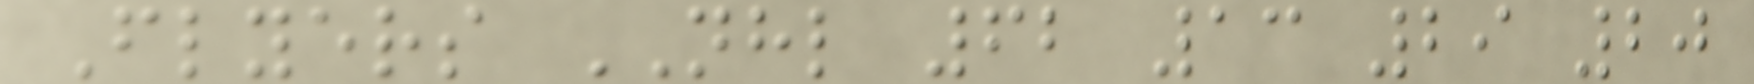Flyers NHL 62 13 29 20
